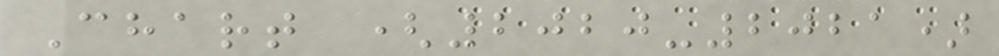Chart (2020-2021)
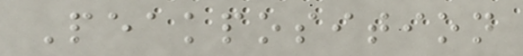Peakposition
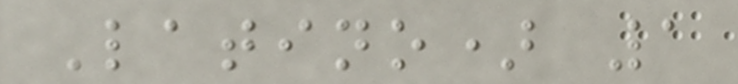Latino) 1
